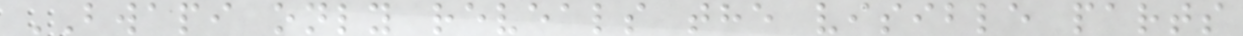BWAPI only reveals the visible parts
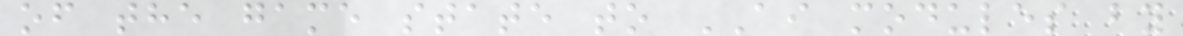of the game state to AI modules by
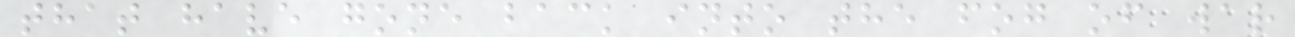that have gone back into the fog of war
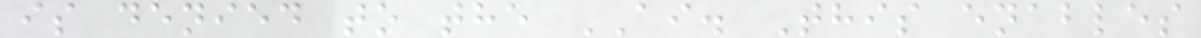is denied to the AI. This enables
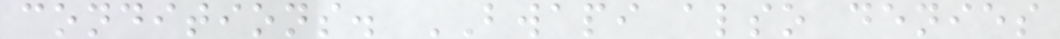conditions. BWAPI also denies
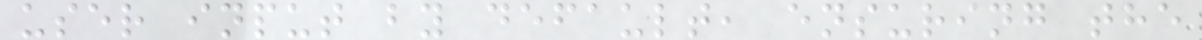user input by default, ensuring the
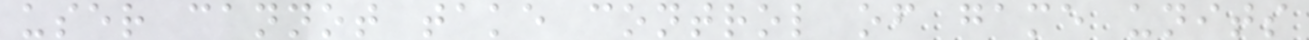user cannot take control of game units
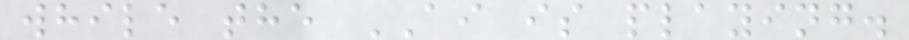while the AI is playing.
